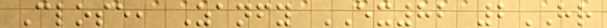Close, Zanfy EX82 2HR
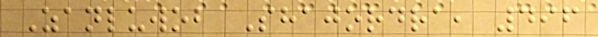Zanluwob Shajordra, 496
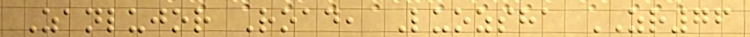Zanlujor Road, Luozsha ZR76
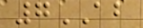7AB
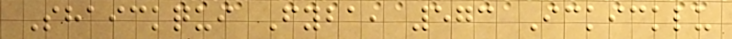Shaickqui Fyba, 573 Ickicklu
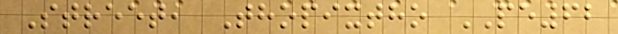Street, Thopixtho PE62
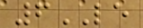6LE
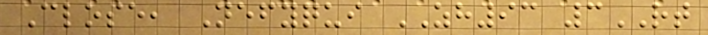Close, Nefyqui ZH93 3RT
